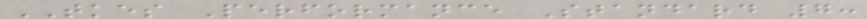TKES Performance Standard 7:
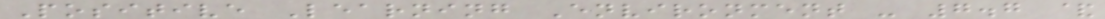Positive Learning Environment - 7.7 &
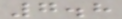7.8
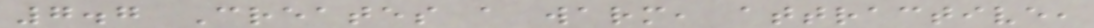7.7 Creates a warm, attractive,
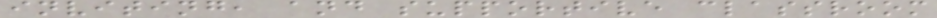inviting, and supportive classroom
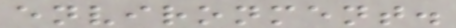environment.
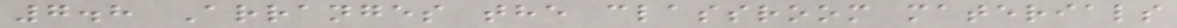7.8 Arranges the classroom materials
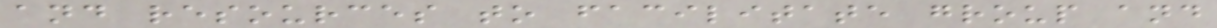and resources to facilitate group and
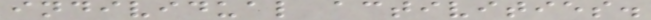individual activities.
